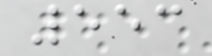553
